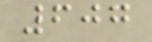607
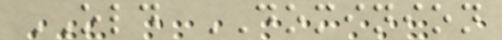OLD DOMINION
